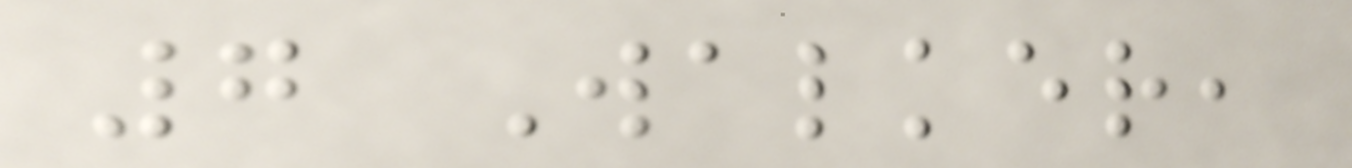7 Walker,
